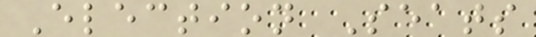Election Seats
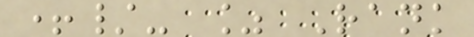+/- % Rank
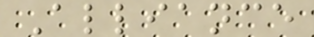Alliance
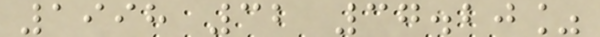1998 32 37.20%
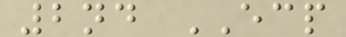2nd ECP
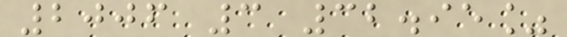2006 3 32.95%
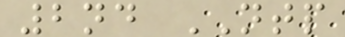2nd NTP
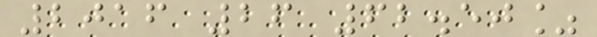2016 26 62.50%
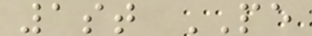1st PE
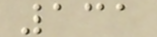131
